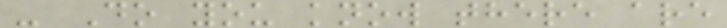- Do you know there are
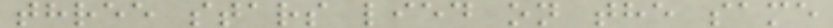three stars lied on the same
